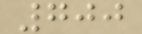700
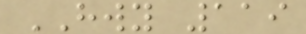HWY 119
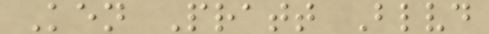Ken Pratt Blvd
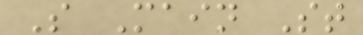S Main St
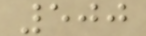500
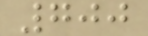700
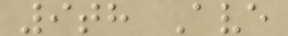9th Ave
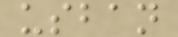usban
